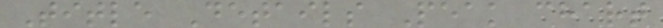Title Details Peak chart
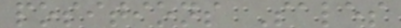positions Sales
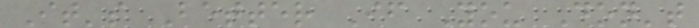It's Better If You Don't
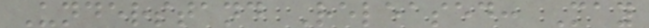Understand Released: May
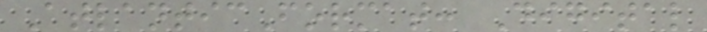AtlanticFormat: Digital
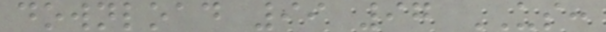download 99 97 US:
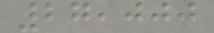27,000
